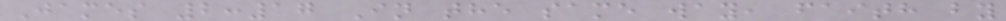James 2:17 In the same way, faith by
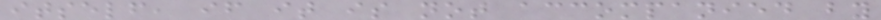itself, if it is not accompanied by
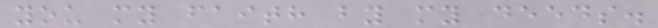you my faith by my deeds.
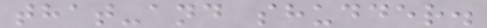that-and shudder.
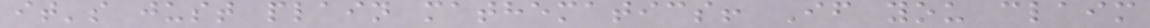it's just plain mathematics! If you claim
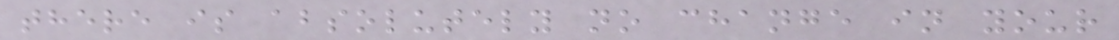there is absolutely no change in your
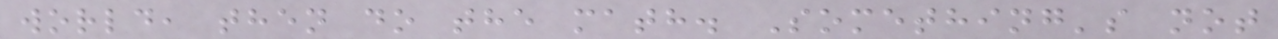world, then do the math. Something's not
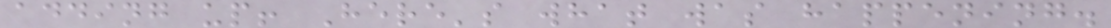adding up! Here's what was happening.
